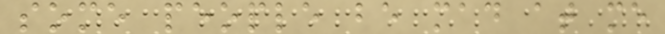some people be mad at me
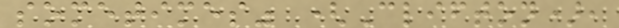sometimes" (Clifton),
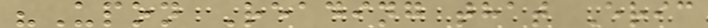"Upon Reading that Eric
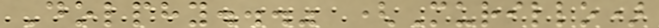Dolphy..." (Murillo)
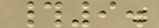#9.
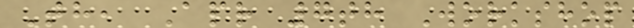Th, Apr 7th Workshop
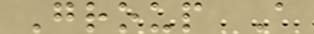Group A
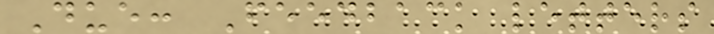Due: Feedback letters
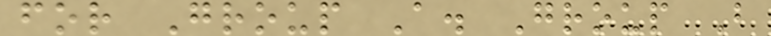for Group A. Group B
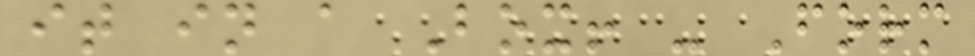it in a Box! - Form
